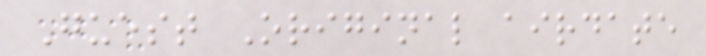Guest Original airdate
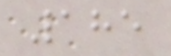185
